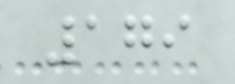179
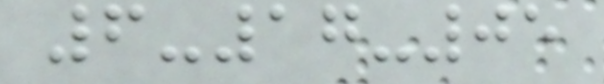6-17-05
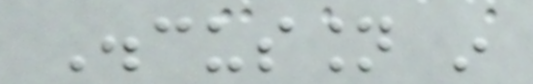Discussion in
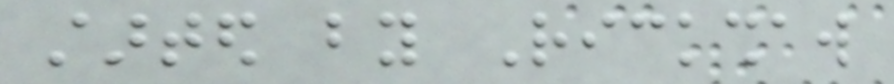started by Rickshaw
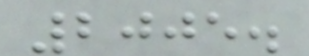2005.
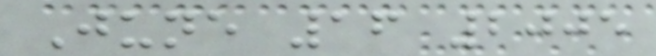June 16 2005
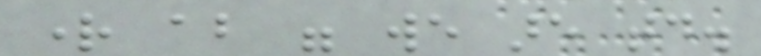right about were we are today.
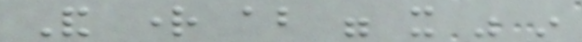And right about were it was in
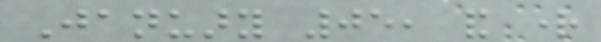January 05, and right
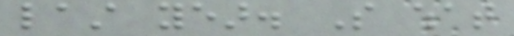last year. So what
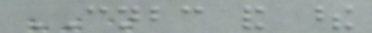CNBC and these
